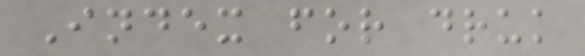Index for druk
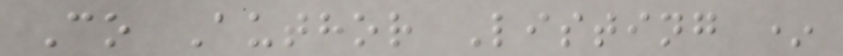Co Author Listing *
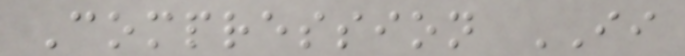Compression II
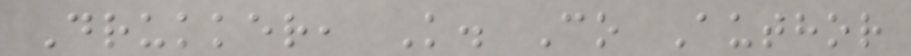Drukker, K. Co Author
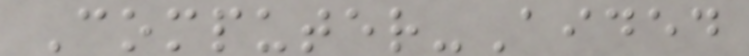Computer-Aided
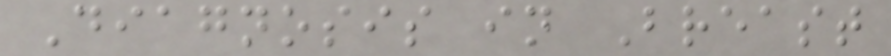Diagnosis in Breast
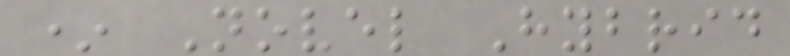* Novel Hybrid
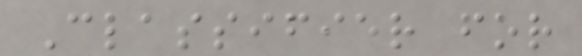Classifier for
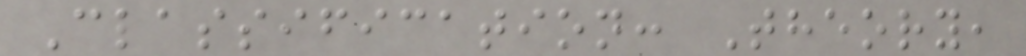Classification: Theory,
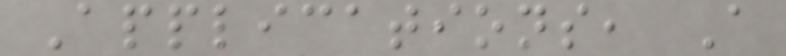Applications, A
